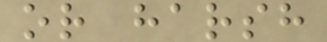or harsh
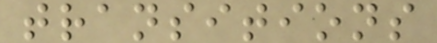transitions
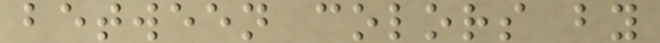between colors by
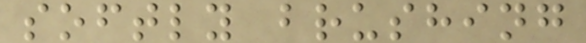softly brushing
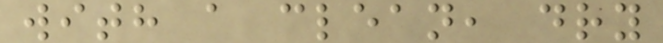with a clean, dry
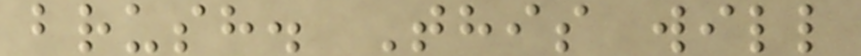brush. This will
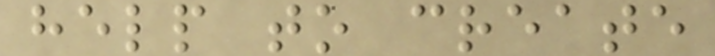help to create
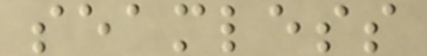seamless
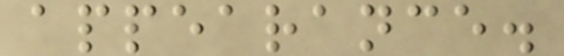appearance.
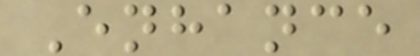Enhance
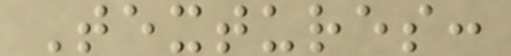Textures:
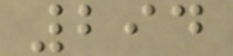294
